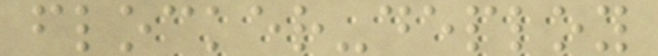flocker-deploy
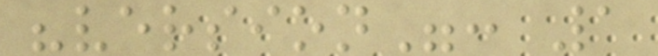"version": 1
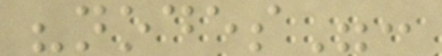"nodes":
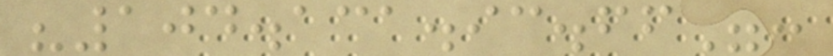"104.131.93.66":
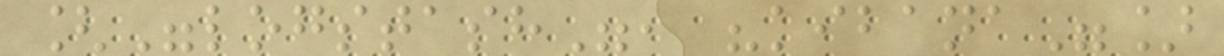["logstash", "kibana"]
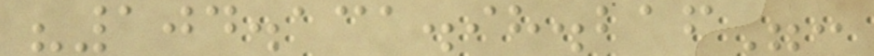"104.131.98.216":
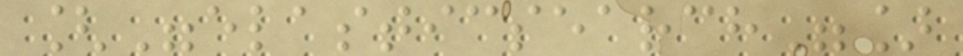["elasticsearch"]
